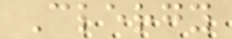Clergy
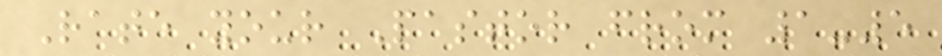Rate your Pastor from 1-5
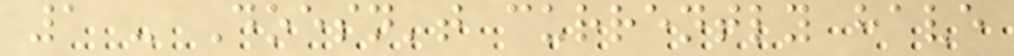1 - Doesn't currently have
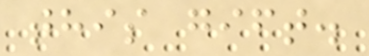this gift.
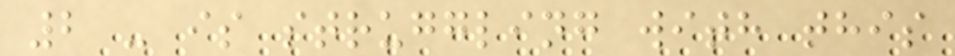2 - is struggling with this
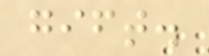gift.
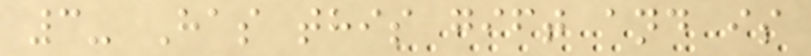3- Has this gift and is
